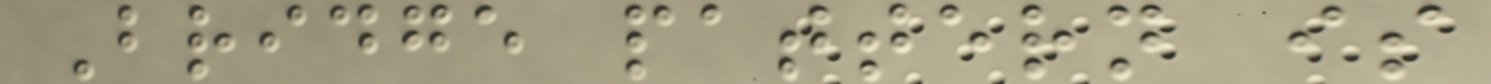Bridge pattern is
